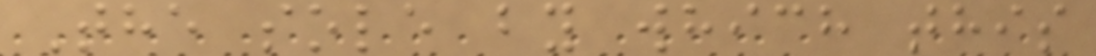The sole by which this
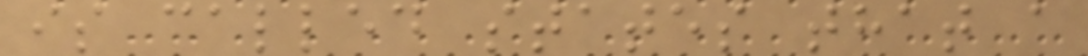is called states that a
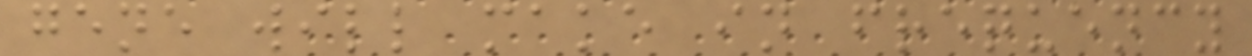gene will make in frequency
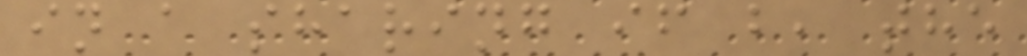in a sharing if b, the
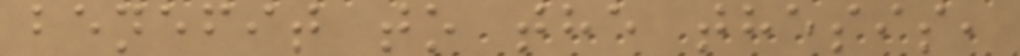benefit to the thesis,
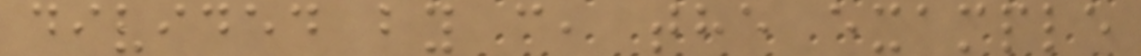divided by c, the example
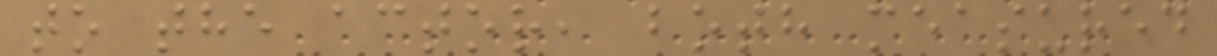to the actor, both measured
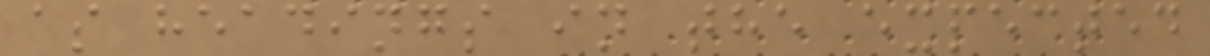as headings in the expected
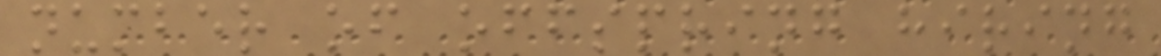number of offspring hiring
